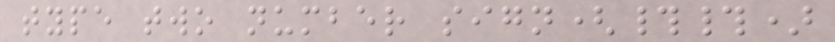type two number sign(##)
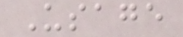Usage
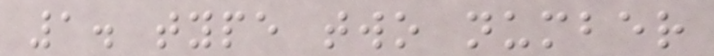1. type two number
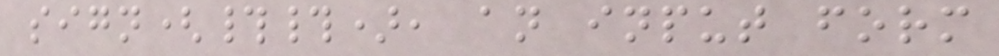sign(##), an input form
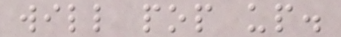will pop up.
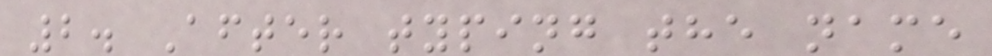2. After typing the name
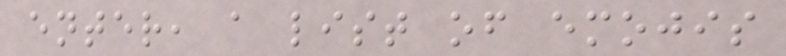enter, a list of emojis
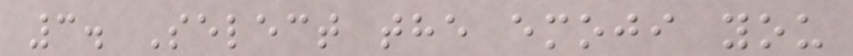3. Select the emoji you
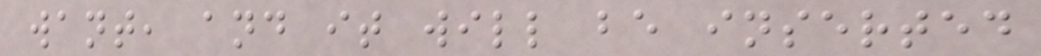want, and it will be inserted
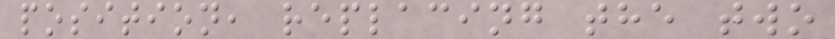position, replacing the two
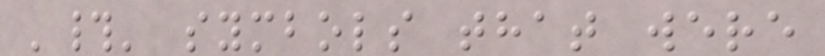'#' symbols that were
